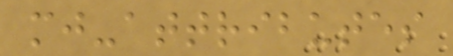mj-attributes
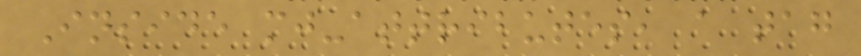Inside mj-attributes, a tag
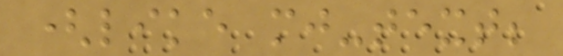(like mj-text;
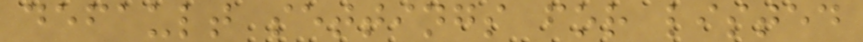default settings for listed
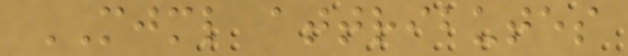MJML attributes
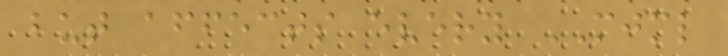but affects every MJML
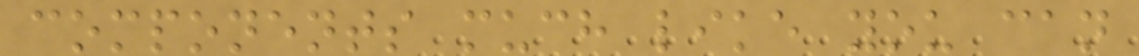components much like you can
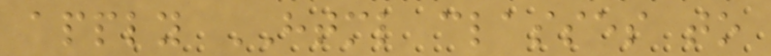apply HTML classes to
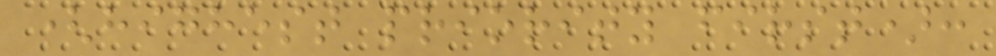(highest priority first):
